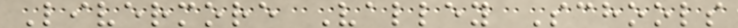Livermore Valley Schools
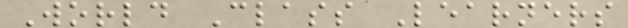World Class Learners
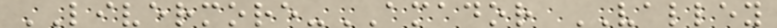LIVERMORE-AMADOR VALLEY
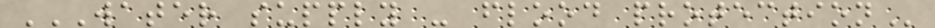WATER SUPPLY - FLOOD PROTECTION
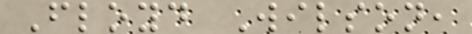Floyd Wilson,
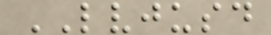LVJUSD
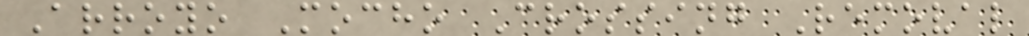Arroyo Mocho Crossing Removal
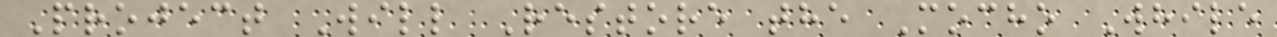Project Will Restore the Mocho While
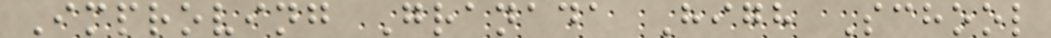Improving Granada High School
